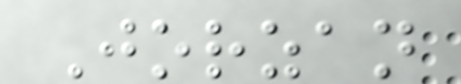Jorzan
